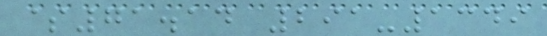$71.14 291-1349
